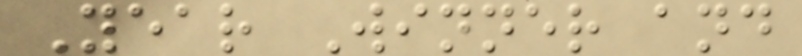Year Winner and
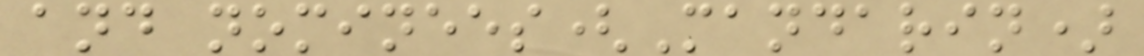and nominees(Mandarin)
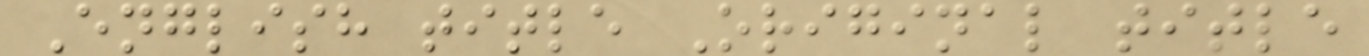English title Original title
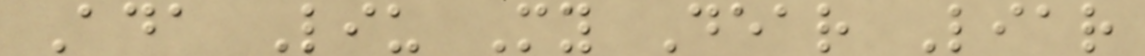Ada Liu My Dear Liar
